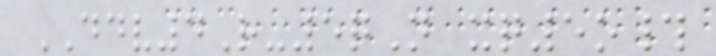DDV4R-5qN xq5o#
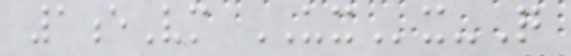1eVm UXx-Q
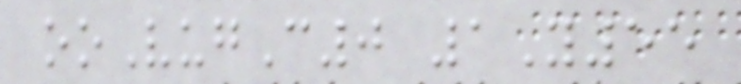ooVugC0 1Y55
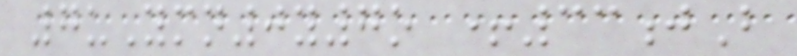7uYmn0y7o +33jB
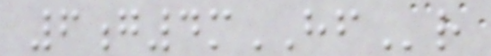6g4mHFr
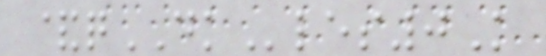&qDKles0K
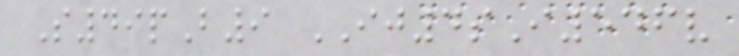S49pB9 IJ4sI546v
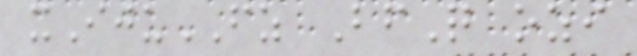xIjuFZ BfQ ozi
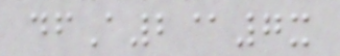dfA2@7x
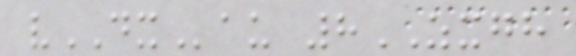vDXau 8ZXGH
